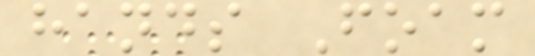hands Foam
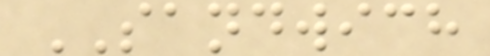SANDWICH
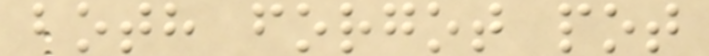both forgot pot
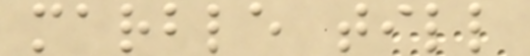marble till
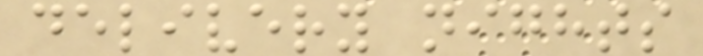delivery nights
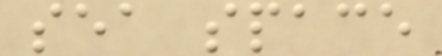sea space
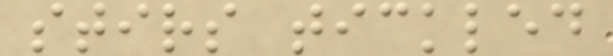stirs tickled
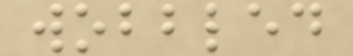wobbled
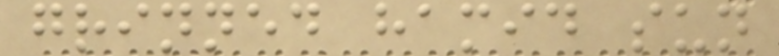grinned hamid sun
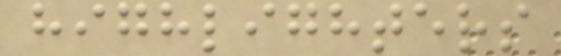highlighters
